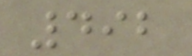492
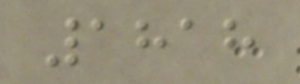1818
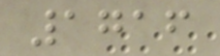1716
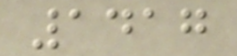1417
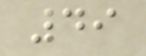49
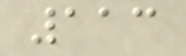113
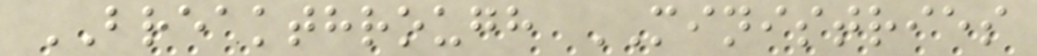BREAKTHROUGH MINISTRIES
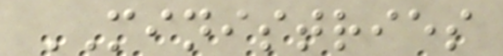MINISTRIES
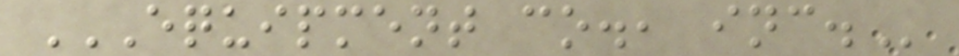EQUIPMENT CO., INC.
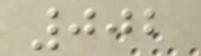002
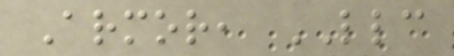Armor, LLC
